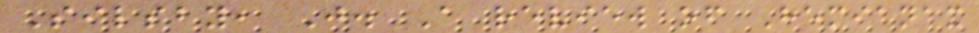Silsby, J. A review of Hemianax
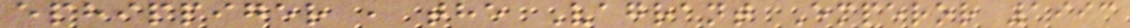ephippiger , the Vagrant Emperor 1993
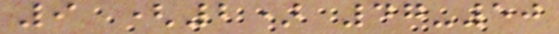9 (2) 47-50
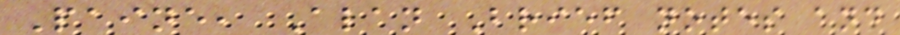Paine, Alan Brief notes and
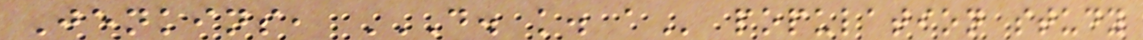Jenkins, D. K. A population study
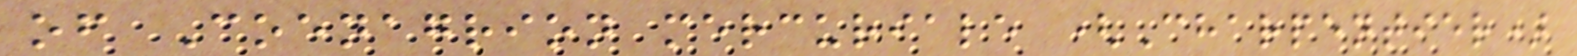of Coenagrion mercuriale (Charpentier)
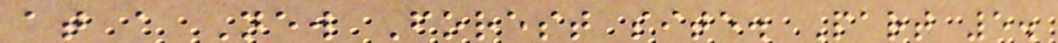at a New Forest site. Part 5.
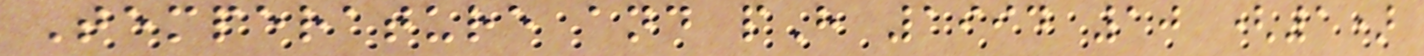Temperature and pH 1994 10 (1)
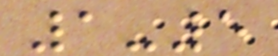1-5
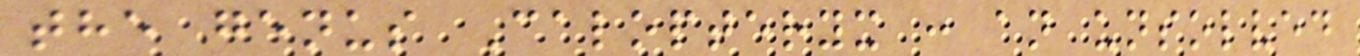the genus Calopteryx : an unsolved
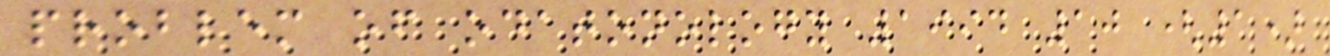problem of odatonology 1994 10 (1)
